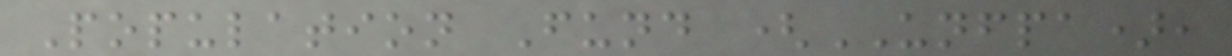Population Fund (UNFPA),
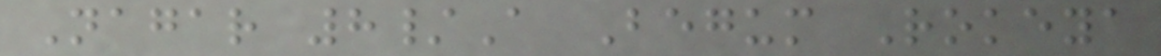Nagar 8/A Begum Rokeya
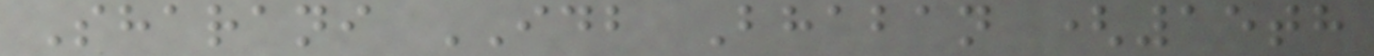Sharani IDB Bhaban (15th
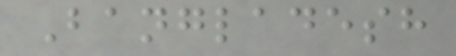Bangladesh
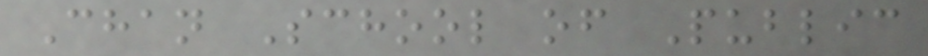Chan School of Public
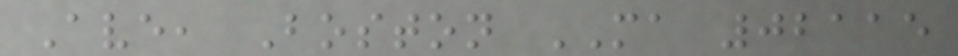Ave, Boston MA 02115
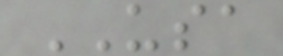USA
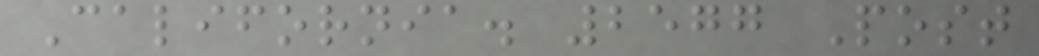California. 2577 Post
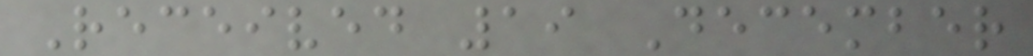Received 19 December
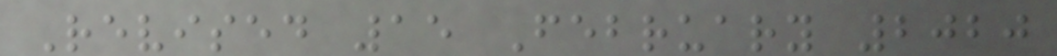Revised 15 February 2020
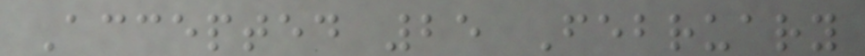Accepted 25 February
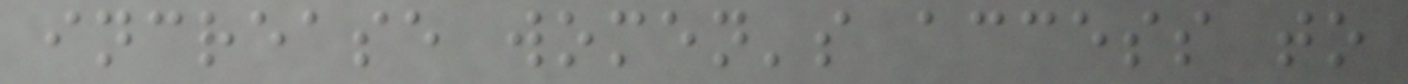increase women's access to
